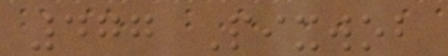477 Pixwob
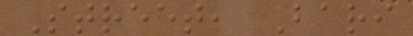Street, Bari
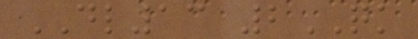DL13 2QK
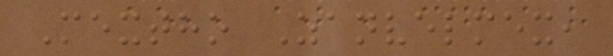Mextho Zanvelmex,
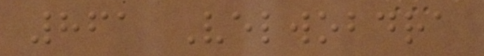861 Velwobdra
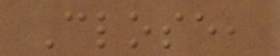Close,
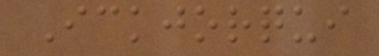Ickjorqui
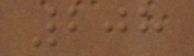208
